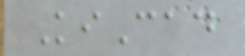KiCad
